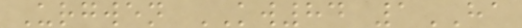Urgwen KW84 1HA
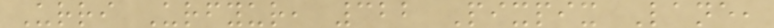Urri Urfyur, 322 Pixpix Lane,
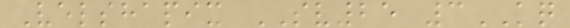Velshapix SV25 3KQ
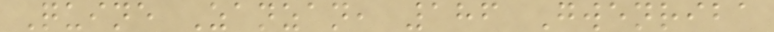Quine Zanzan, 186 Gwenriba
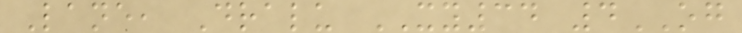Lane, Dralu XY34 4OG
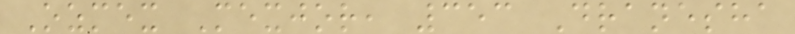Ozmex Mexjor, 353 Dranesha
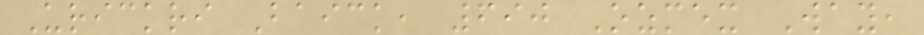Urickri Baick, 690 Ozmex Way,
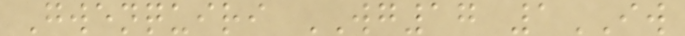Gwenquiri WG17 1IW
